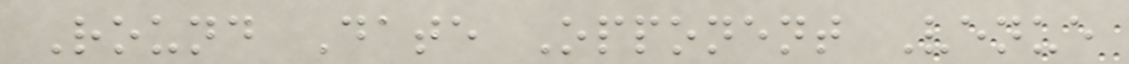Round Date Opponent Venue
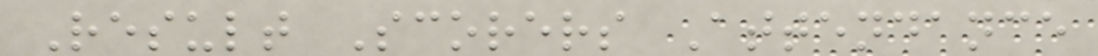Result Scorers Attendance
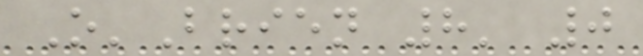O'Brien 8' 0
